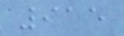915
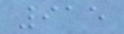915
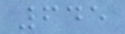645
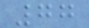77
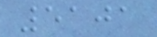5101
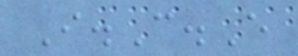I.C.E
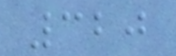320
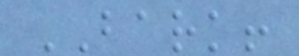BARK!
